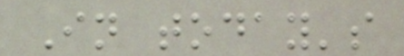In today's
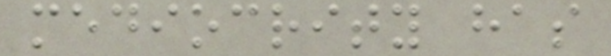mediocrity has
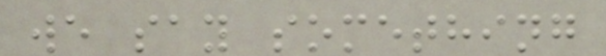we say something
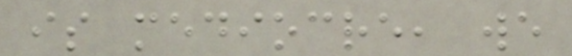is mediocre, we
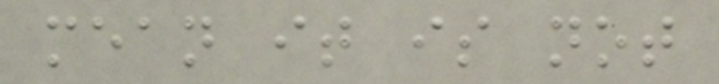mean it is not
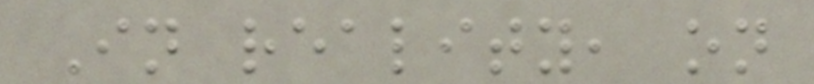In reality, on
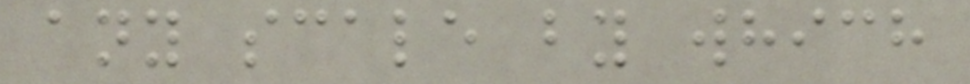any scale by which
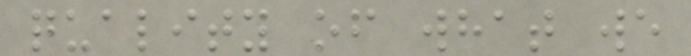quality of what we
